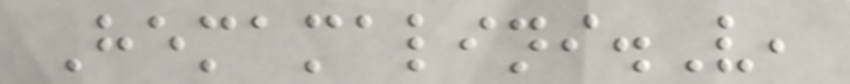Hemamalini.V,
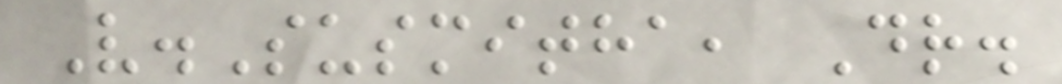V.Susmitha, Dr.
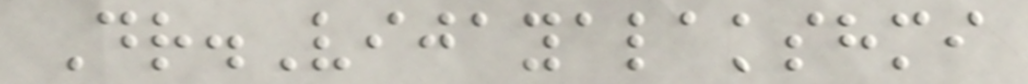Dr.Vijayalakshmi
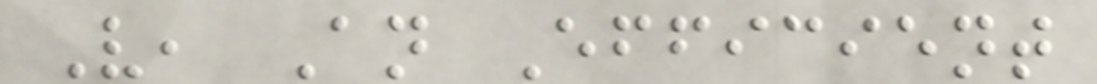V, An Efficient
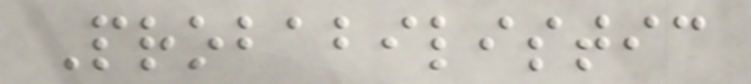Probabilistic
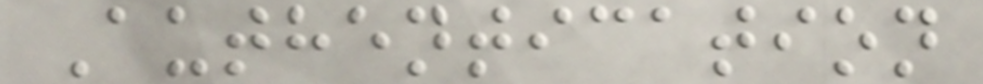Authentication
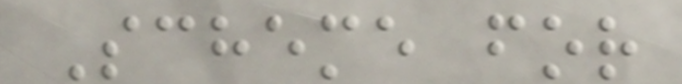Scheme for
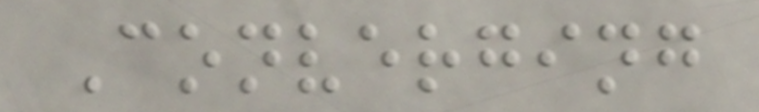Converging
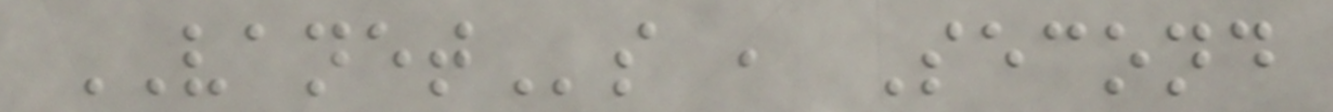VANETs , Second
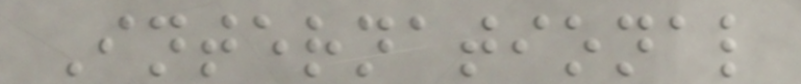International
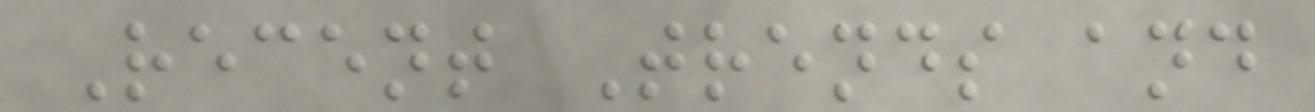Recent Trends and
